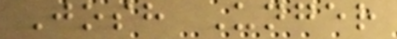Josh Unger
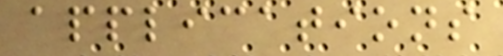applications
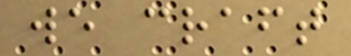we craft
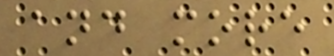and more
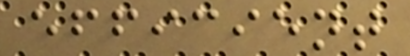efficient
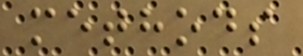methods
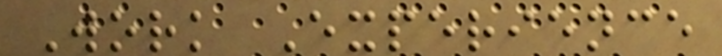Work Experience
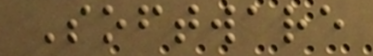Software
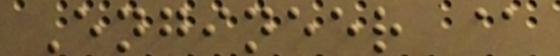Engineer @
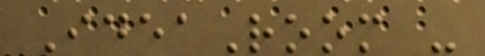IdeaRoom -
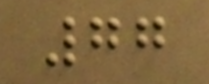77
